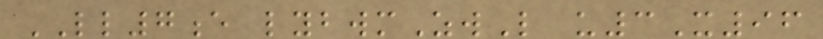LL7e lybwmZwL u3X96
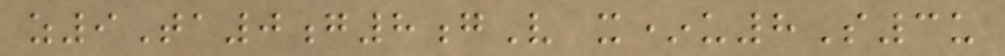z9Ta0g8gV x*u8S3u
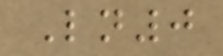Ln0
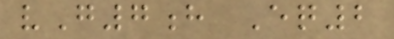vG7h Eq2
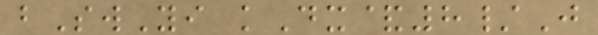bSwYi kDx&8/J
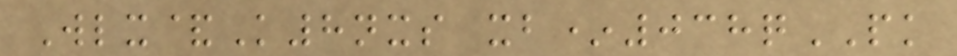Wlx&K8nxs xb*038qPK
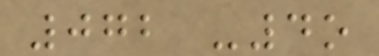072 -4o
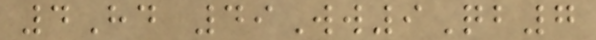4Hd 49Ww9Qb7
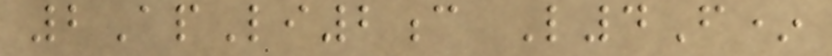2ApLi2c L4F*
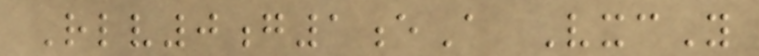Rlv0g1eA VxcY
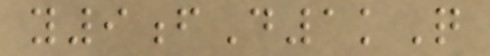y9fD1kQ
